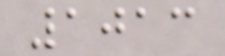1013
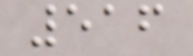516
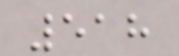518
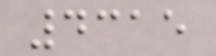4315
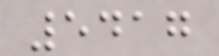5417
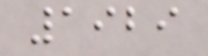1929
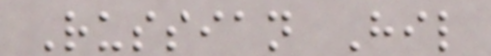Russian Hil
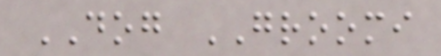DOG GROOMI
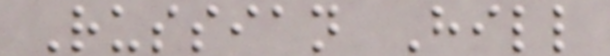Russian Hill
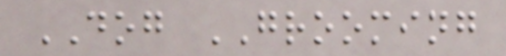DOG GROOMING
